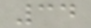34
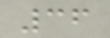36
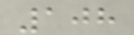108
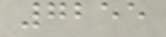7255
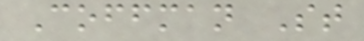Coffman St
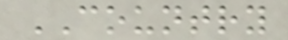COUNTRY
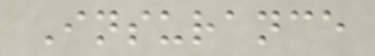Insurance
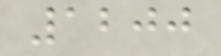1200
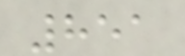851
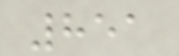851
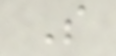S
